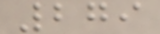279
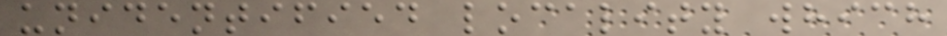unidentified locality which
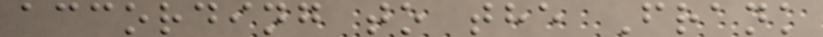according to the Frank
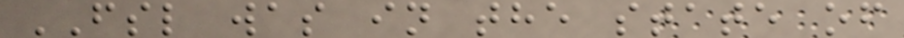FSL was in the state of
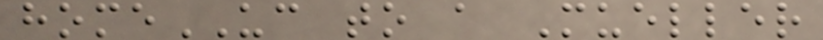homeUC to a Mueller
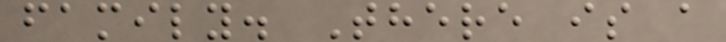family. There is a
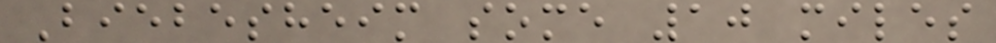Biebesheim some 10 miles
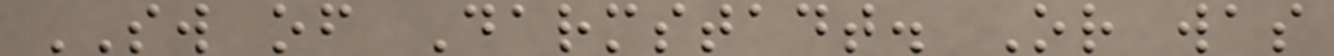SW of Darmstadt. Or was
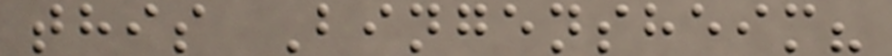this Bingensheim?
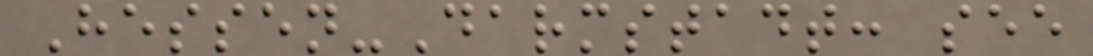Hessen-Darmstadt: see
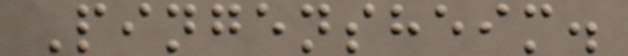Pingensheim.
